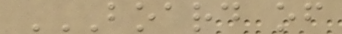BOARD OF
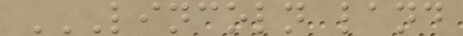LINCOLN LAND
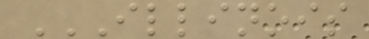ILLINOIS
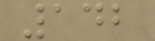142
